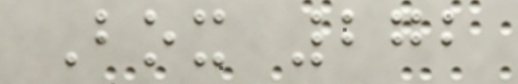Box 272
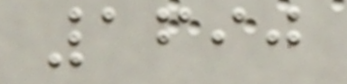1690
